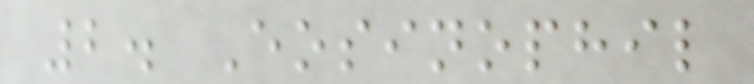2. Eosinophil
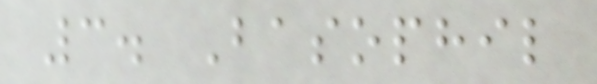3. Basophil
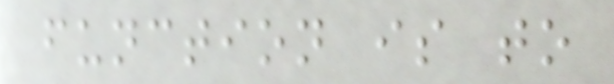function is to
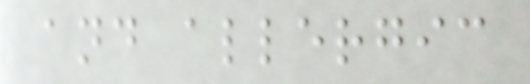and allergic
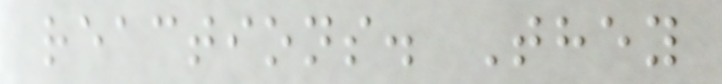reactions. They
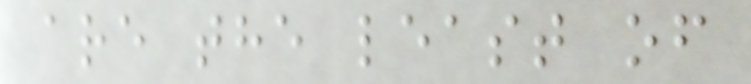are the least of
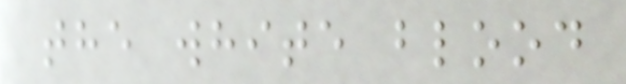the white blood
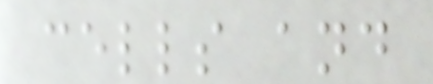cells and
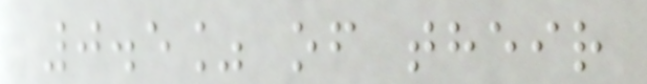0.5% of their
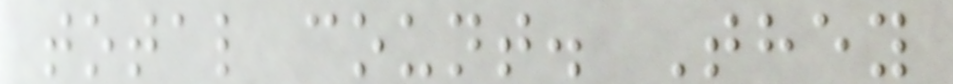total count. They
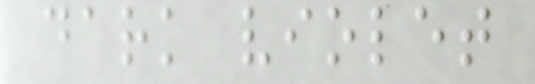dark violet
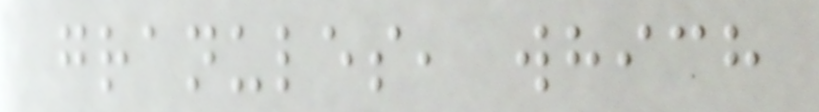granules, which
